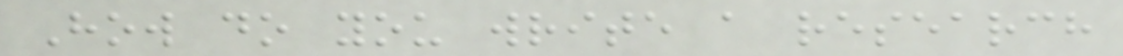How do you write a research
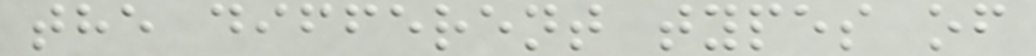the different types of
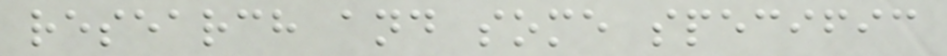research and some specific
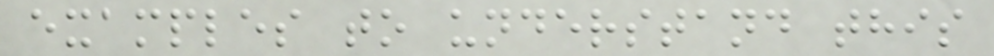examples to understand this
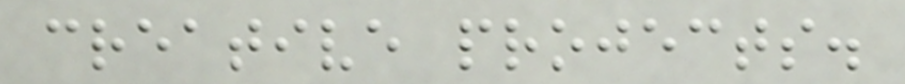creative projects.
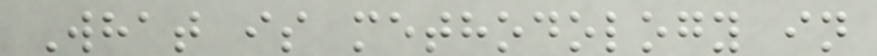What is methodology in
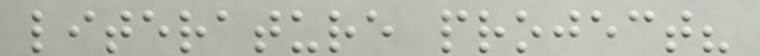literature project?
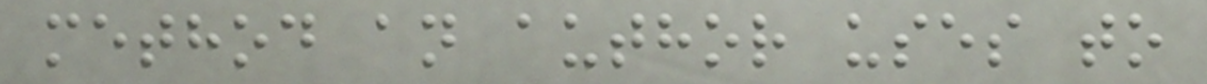method an author uses to
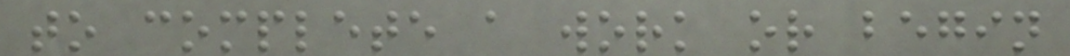to complete a work or begin
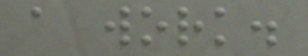a work.
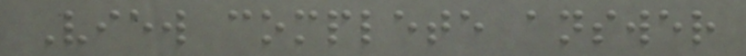View complete answer
